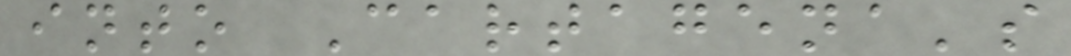into Cartagena's
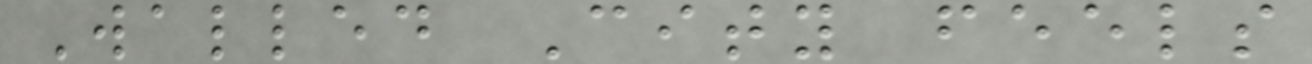Walled City feels
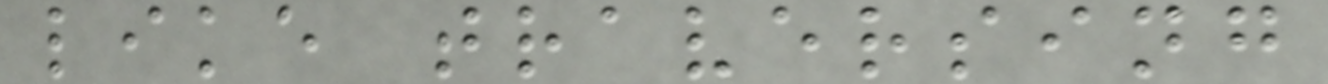like traversing
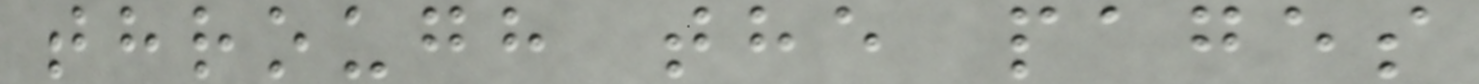through the pages
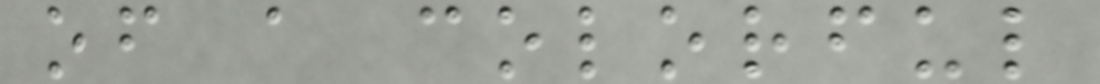of a colorful
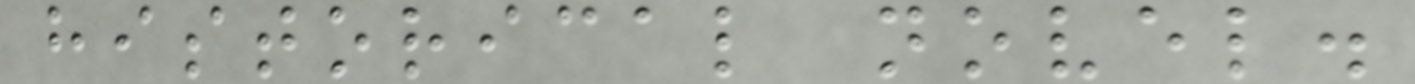historical novel.
